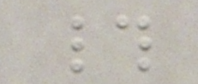#
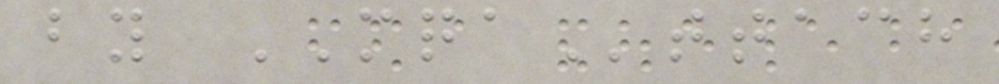by MQAttach
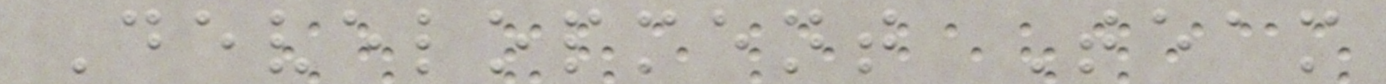Development Team
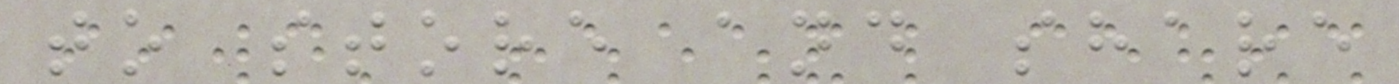to store and share
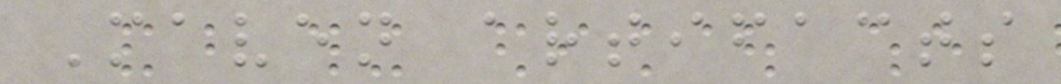Maven artifacts
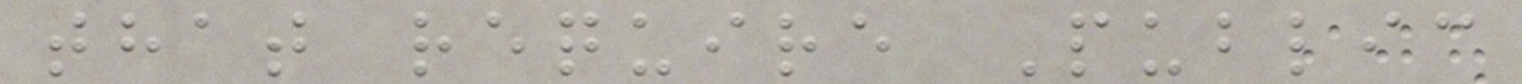that require Public
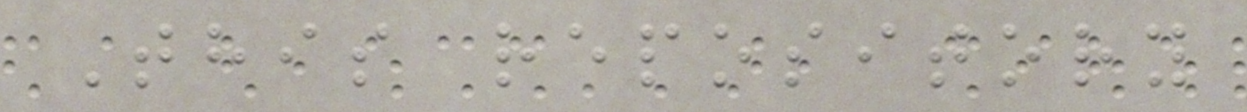This repository
